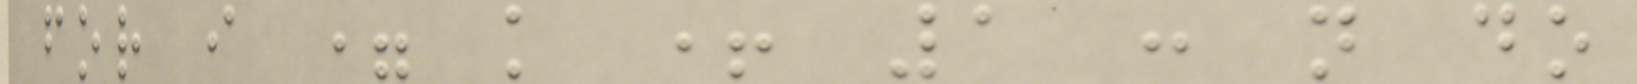for i = k + 1 : n do
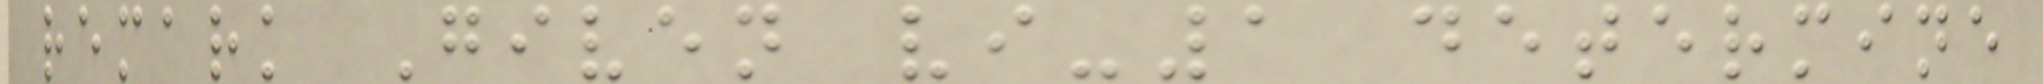remark Given vi-1 determine
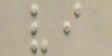vi
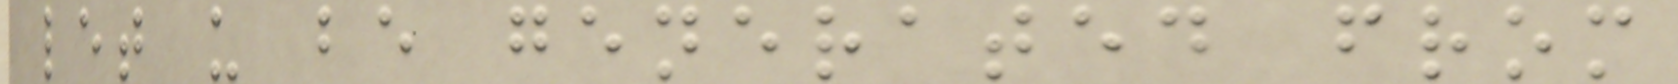let u be generated from
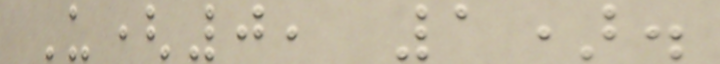U(0, 1).
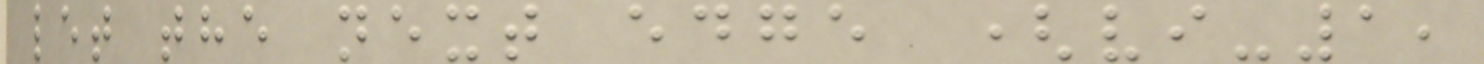let the next edge (vi-1,
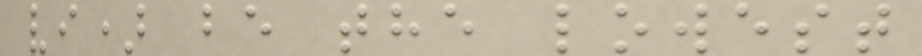vi) be the lowest
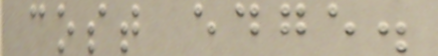cost edge.
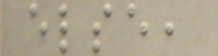else,
